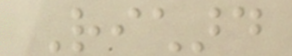Richard
